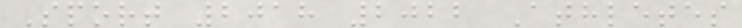Sport 2018 2022 Athletes
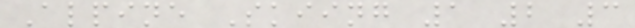Alpine Skiing 1 2 3
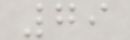79
